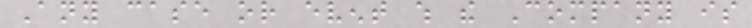Any case or event which the Company is
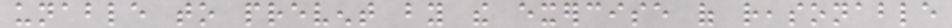unable to prevent by the exercise of reasonable
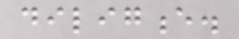diligence.
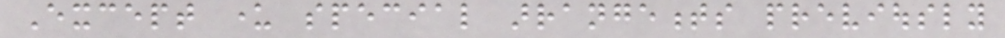Except under special arrangements previously
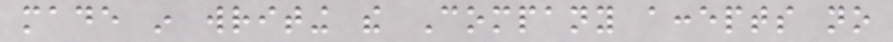made in writing the Company accepts no
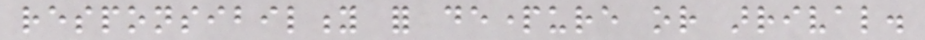responsibility for departure or arrival.
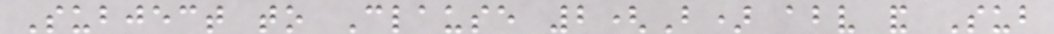Subject to Clause 2(B) above and Sub
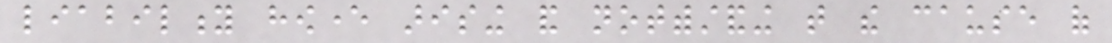liability however arising and notwithstanding that the cause of
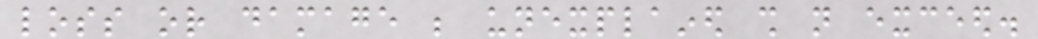loss or damage be unexplained shall not exceed.
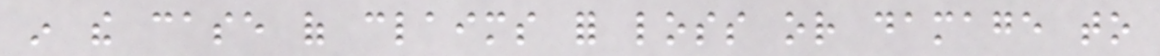in the case of claims for loss or damage to
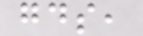goods,
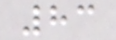83
